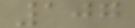107
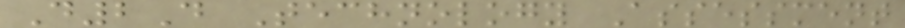D2D Technology Assessment
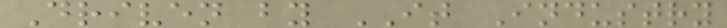Driven by IT Industry
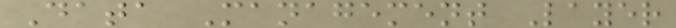Data Management Layer
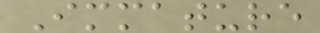Immature
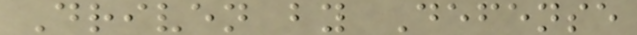Driven by Defense
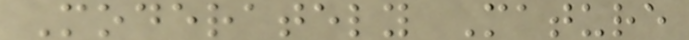Moderately Mature
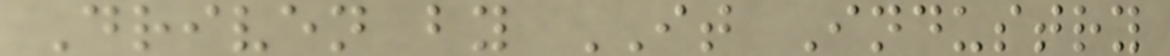Driven by IT Industry
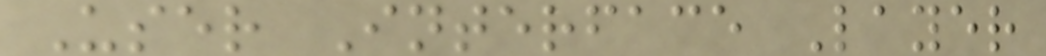User Interface Layer
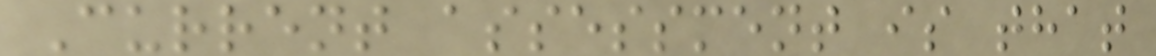Current assessment is that
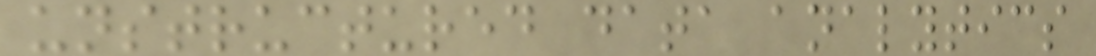unstructured data analytics
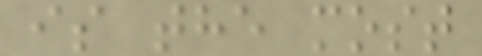is the most
